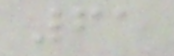61
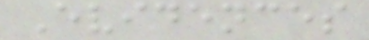Evidences
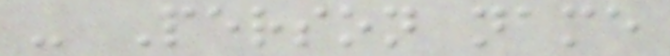- Person name
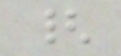{
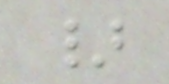}
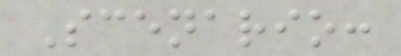Scenario:
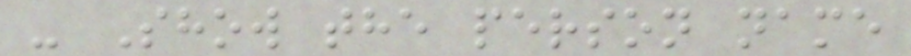- Show the person name
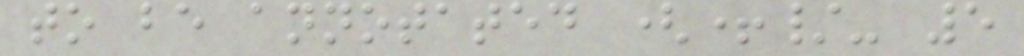to be annotated (+/- 5
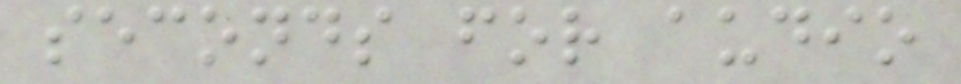seconds for audio
